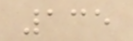135
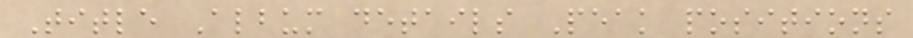Title Album details Peak positions
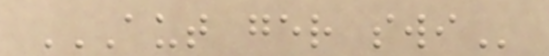AUT GER SWI
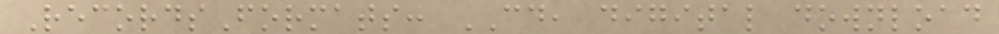RecordsFormats: CD, digital download
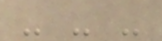- - -
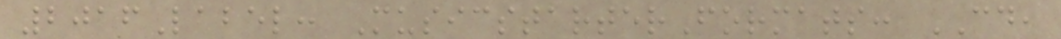2016Label: MusicstarterFormats: CD,
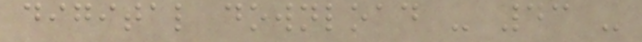digital download - 43 -
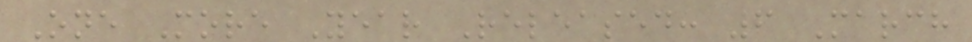One More Year Released: 6 March
